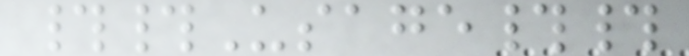##Usage##
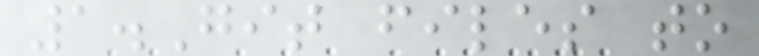1.Git files to
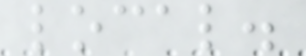local.
